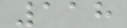118
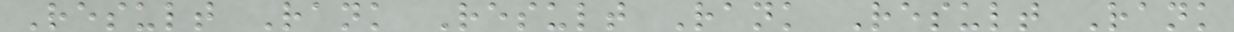Result Rank Result Rank Result Rank
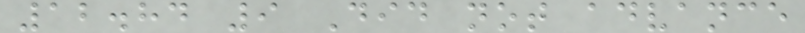12.84 9 Did not advance
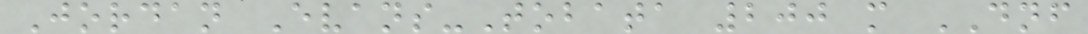Jordan Evans-Tobata 200 m DNF
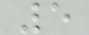5
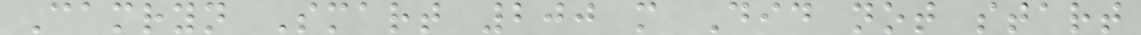Camryn Smart 200 m Did not start
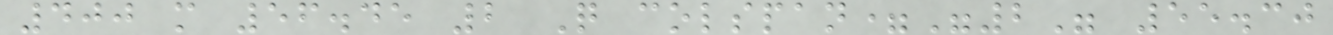400 m 56.45 2 Q colspan="2" 55.30
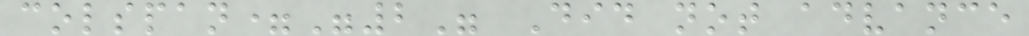colspan="2" Did not advance
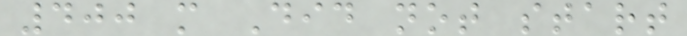400 m Did not start
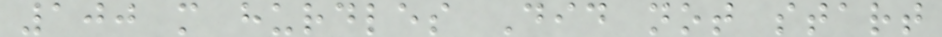100 m hurdles Did not start
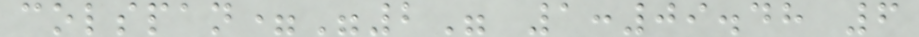colspan="2" 1:09.48 6
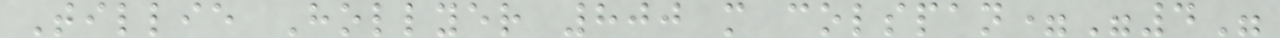Tillie Hollyer 800 m colspan="4"
